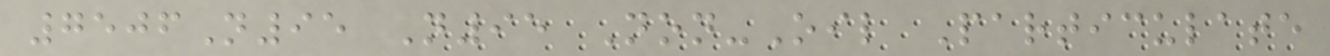7506N95 N95 Non-Oil Particulate
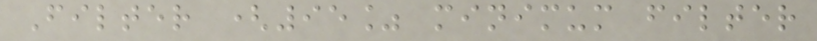Filter (95% minimum filter
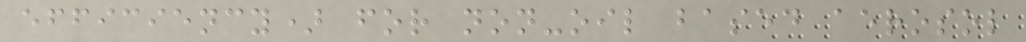efficiency) for non-oil based aerosol
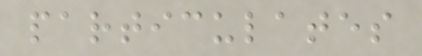particulates
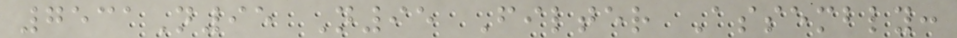7531N95 N95 Filter Assembly:
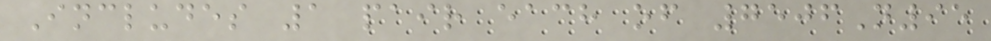Includes 1 pair each of 7506N95
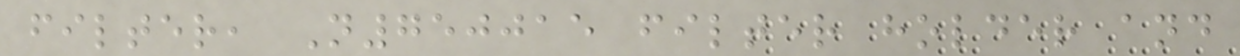filter, N750015 filter holder and
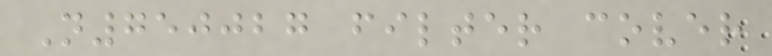N750027 filter cover
